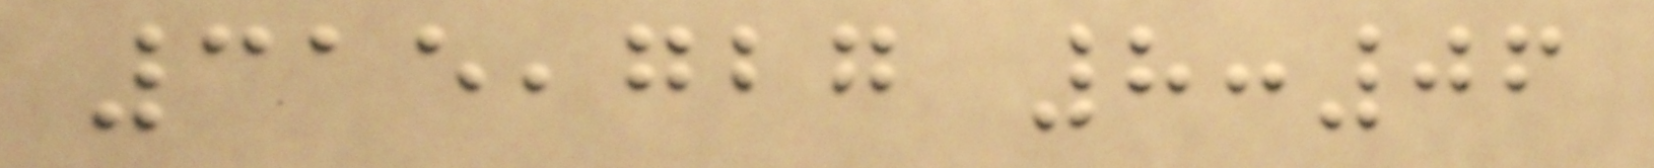315,727 8:06
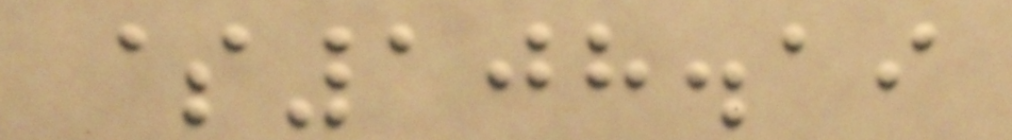$108.19
